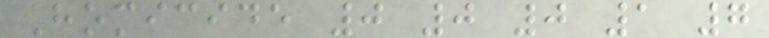Homicide 0 0 0 1 7
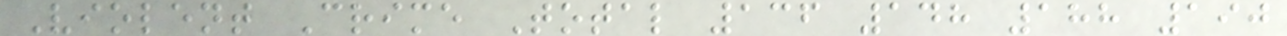Violent Crime Total 136 148 188 190
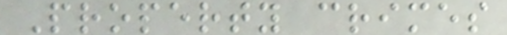Property crimes
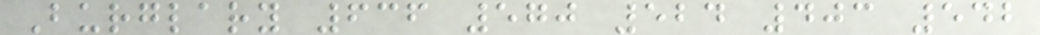Burglary 636 570 524 403 542
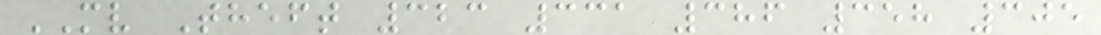MV Theft 323 331 386 358 305
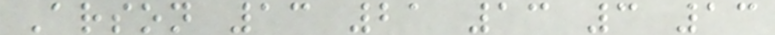Arson 13 21 13 3 13
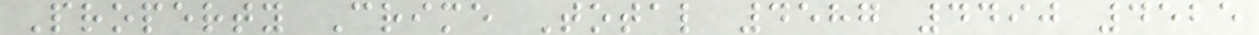Property Crime Total 4587 4490 4525
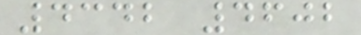4342 4602
